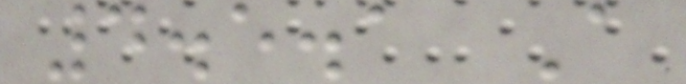4.5.1 A
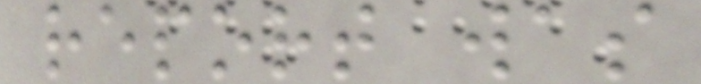report was
